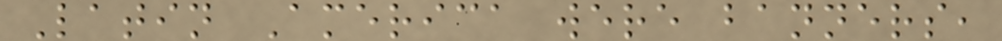Latin America were banners,
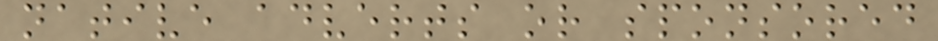native adverts or sponsored
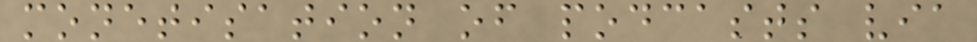monetisation of podcasts via
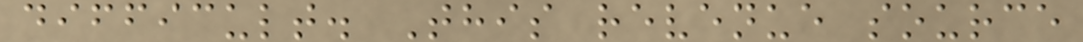difficult. This revenue source
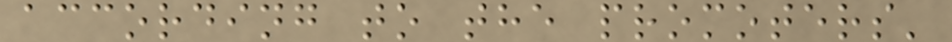according to the promoters'
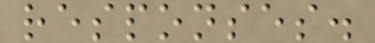responses.
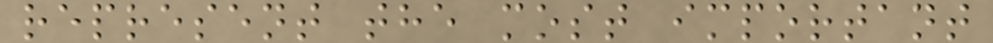represent the most important
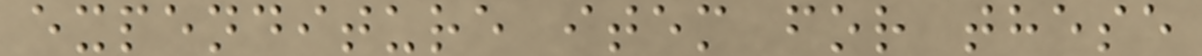expenditure item for these
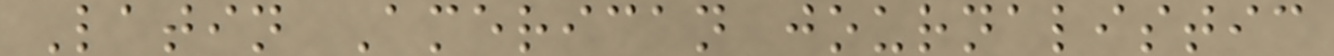Latin American journalistic
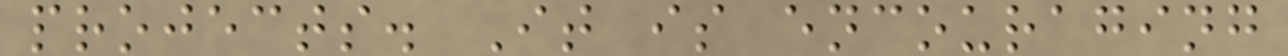projects. It is encouraging
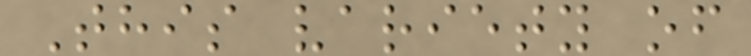This variety of
